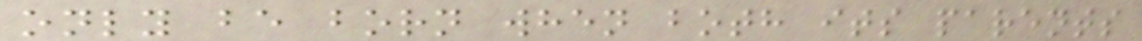only be born when both its parents
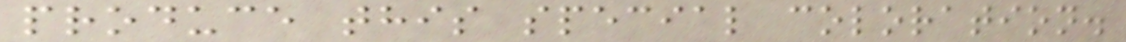produce this special coloration.
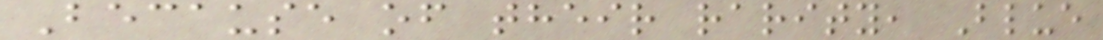Because of their rarity, Blue
